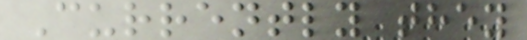Currently they
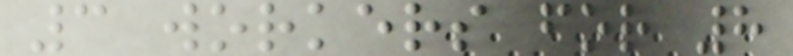3 workers for 8
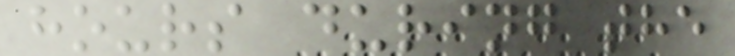hours during the
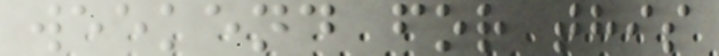weekend for this
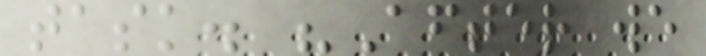task. "After we
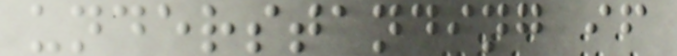understanding if
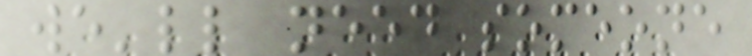we'll need someone
